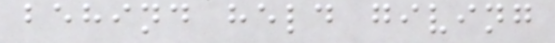behind held giving
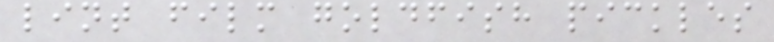lint film goldfish pickles
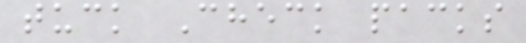tuck Check packs
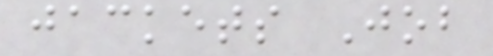jackets Job
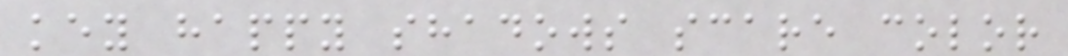key happy shadows scare color
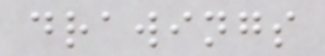drawings
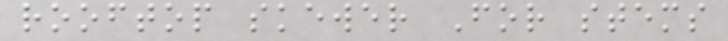rooftop skewer For stems
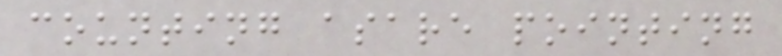counting asare pointing
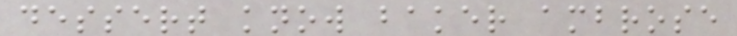dessert know baker ambrose
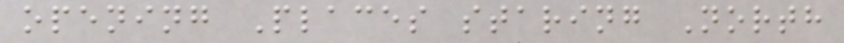opening Places staring North
